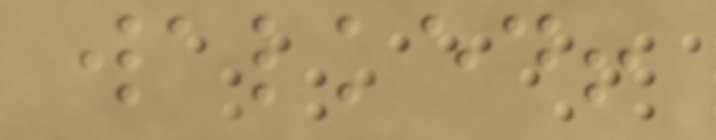walked!
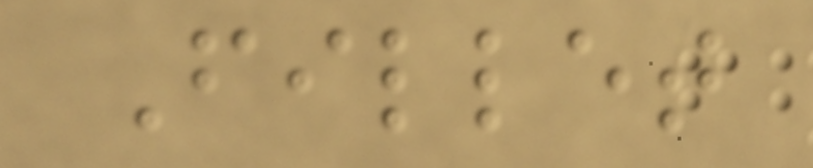Fillet
